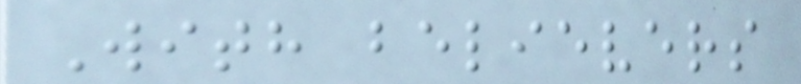With believers
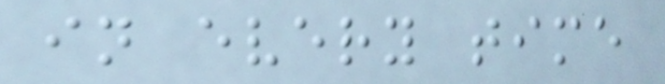in every time
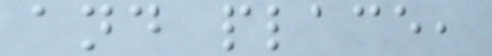and place,
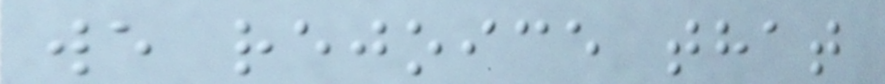we rejoice that
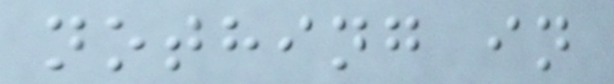nothing in
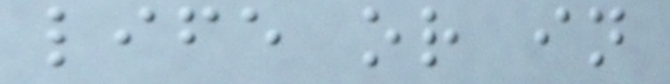life or in
